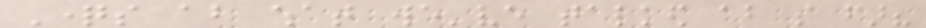Questions about what we've talked about so far?
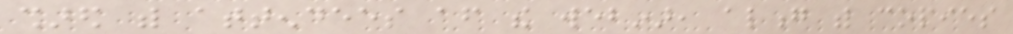shared with attendees after the webinar, along with copies
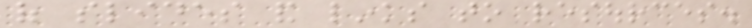of slides and links to resources.
